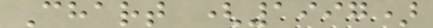Chart (1997)
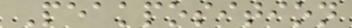Peakposition
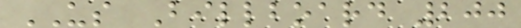US Billboard 200
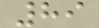89
